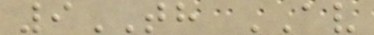9TH AV
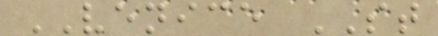VENICE ST
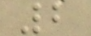2
